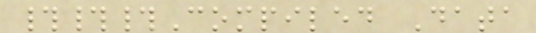###Compiled Data
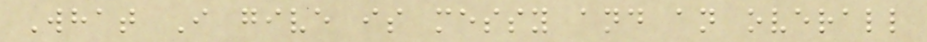What I give is messy and an overall
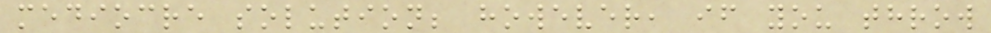mediocre solution; however, if you throw
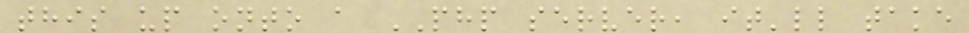this up onto a PHP server, it'll take
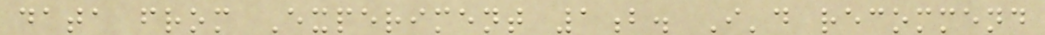data from Experiment 1b. I'd recommend
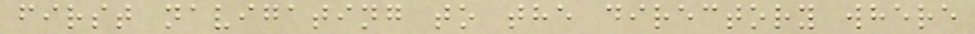first navigating to the directory where
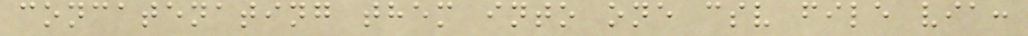concatenating them into one csv file via:
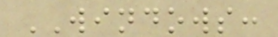WINDOWS:
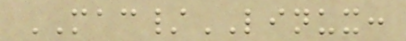MAC/LINUX:
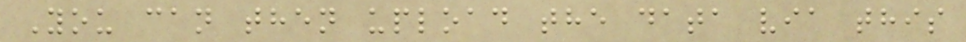You can then upload the data via this
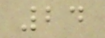24
